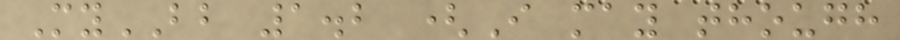MyBB 1.2 (I may though
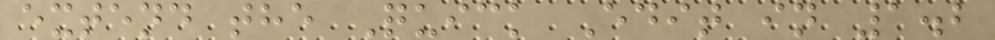extend the Quick Edit in 1.2
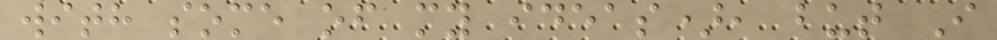with some of my ideas), but I
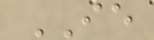IE
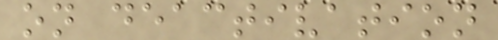on deactivation
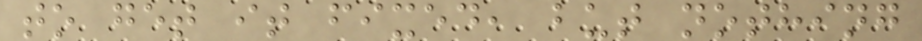to get it fixed, but nothing
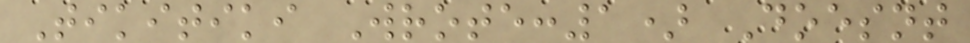Tikitiki Wrote:1) Doesnt
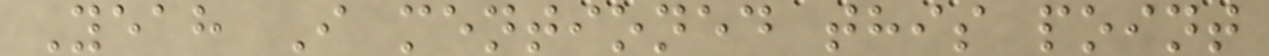Yeah I mentioned this point
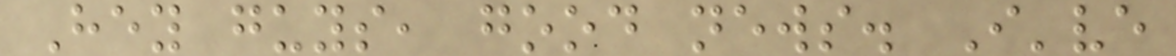Hey guys, good news. I've
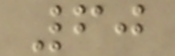60
